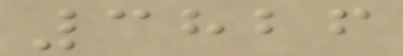3826
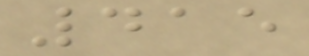415
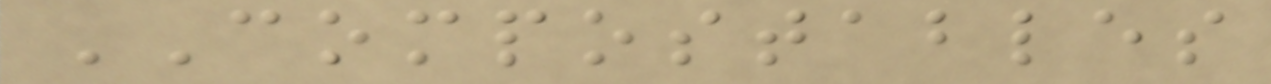COMPOSTABLES
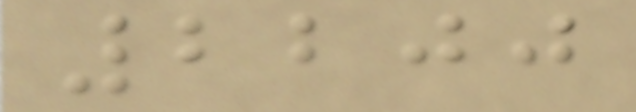2200
